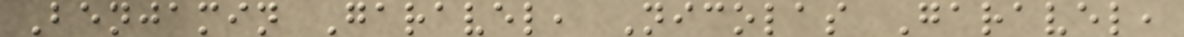Benjamin Garavel, Nicolas Garavel,
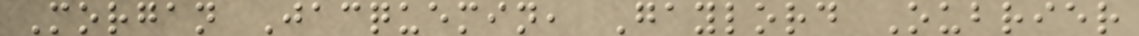Morgan Jacquemin, Gaylord Oubrier
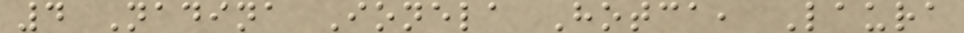4 Nadina Ionela Hotca, Laura
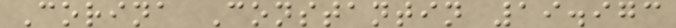Corina Constantin 19.973
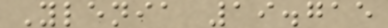Ylenia 19.715
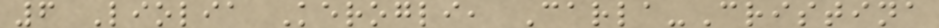6 Liolia Kerogli, Carla-Cristina
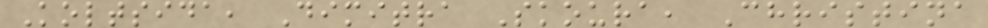Koltsida, Dimitra Skoura, Christina
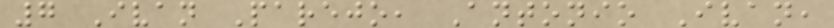7 Ivan Parejo, Antonio Ivan,
